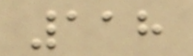118
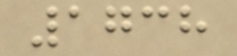1738
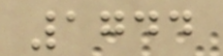1744
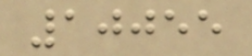10055
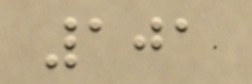101
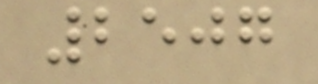2507
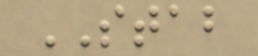STAB
